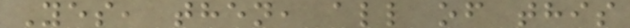Yes, then, all of this
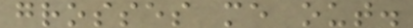grosses me out.
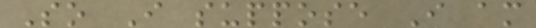So I suppose I am
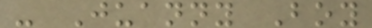- Juanny Boy
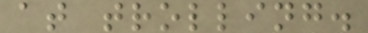at trolling.
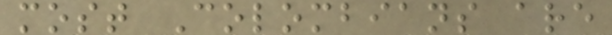most Colombians are
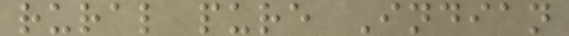rural pure Indian
